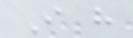I have
